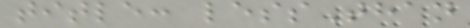title: lessThan
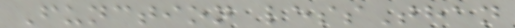Function lessThan
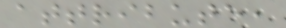attribute,
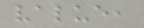value,
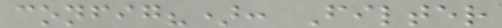config?): Filter
